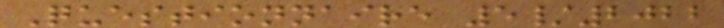Questionnaire 5/2022
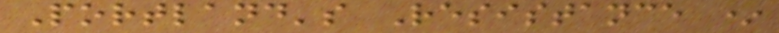Portland's Resistance *
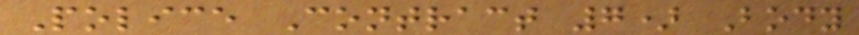Police Contract 7) Body
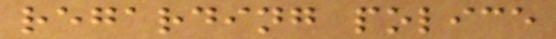regarding police
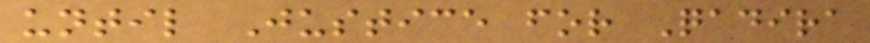until Justice for Qadira
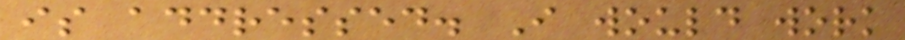is addressed. I would work
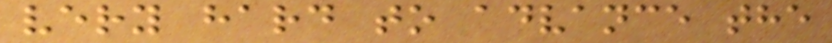very hard to advance the
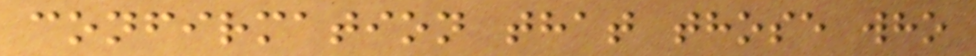confirmation that those who
